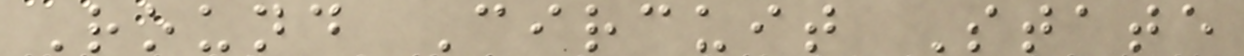Round Circuit State
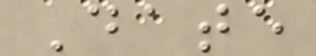Date
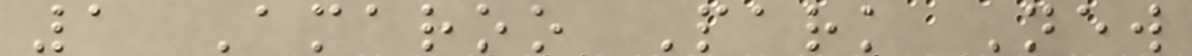1 Amaroo Park New
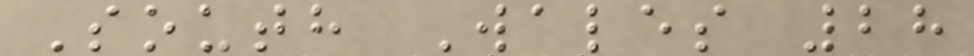South Wales 28
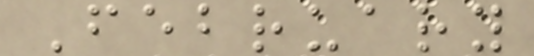February
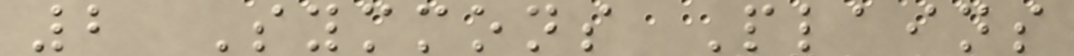2 Symmons Plains
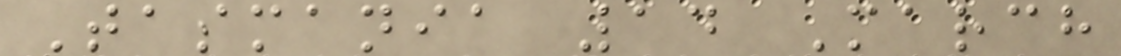Tasmania 14 March
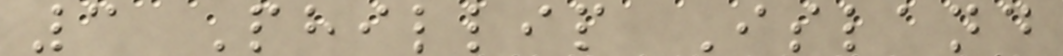3 Phillip Island
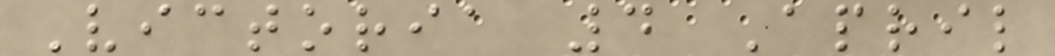Victoria 4 April
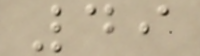49
